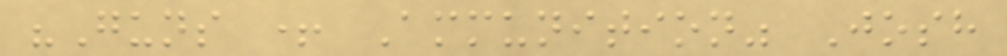"Guns + Ammunition" Josh
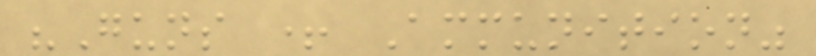"Guns + Ammunition"
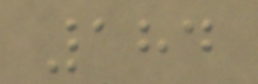184
